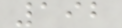192
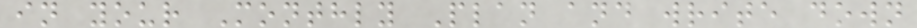in your Monthly Plan and write down
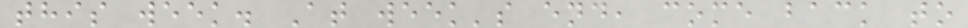this week. At week's end, come back to
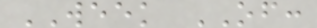WEEK OF:
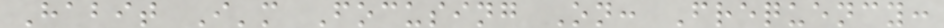Habit I'm Focusing On: Frequency:
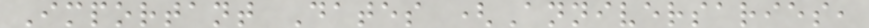Important Dates (Anniversaries,
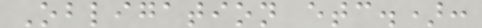Obligation etc.):
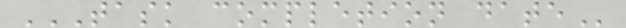TASK COMPLETION DATE
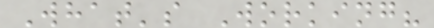What's Working?
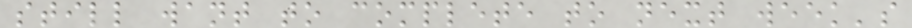still want to complete to next week's
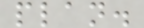plan.
